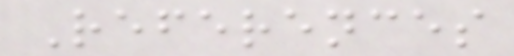References
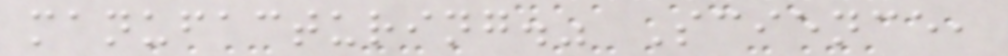manufacturing." Science,
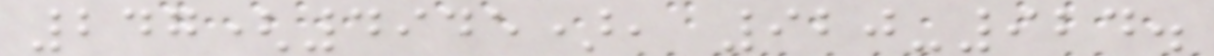247(4945), 920-924.
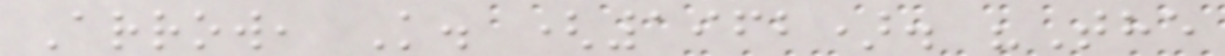Arrow, K. (1962). "The
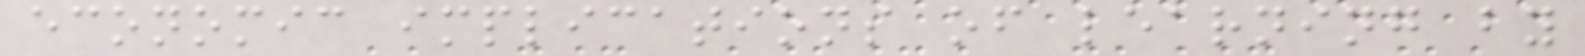economic implications of learning by
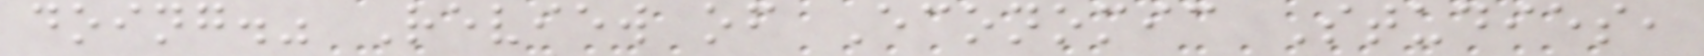doing." Review of Economic Studies,
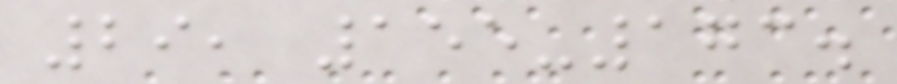29, 155-173.
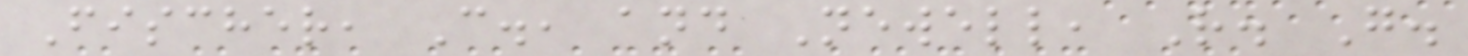Fischer, C., and Newell, R. G.
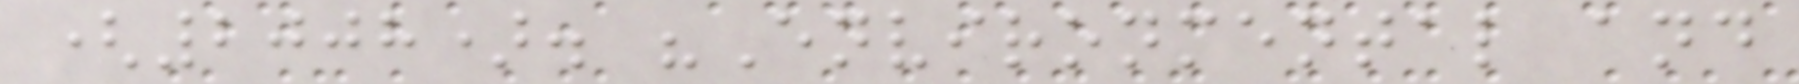(2008). "Environmental and
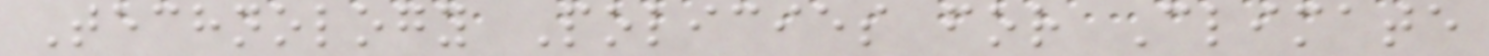Technology Policies for Climate
